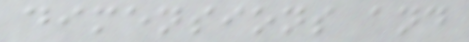dimensions and
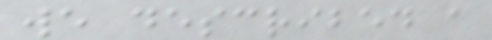we described a
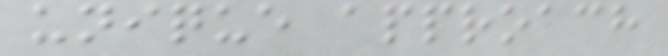unique approach
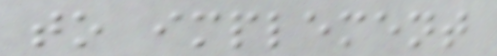to implement
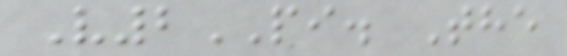V2PI. The
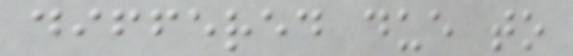differed due to
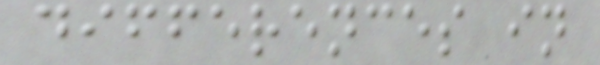differences in
